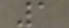1
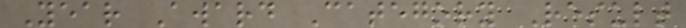Year Award Category Result
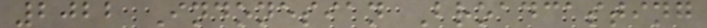2022 Indonesian Broadcasting
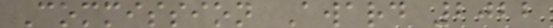Commission Award 2022
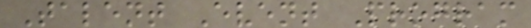Talent Event Program
